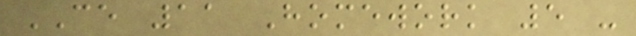CE 11 Homework 5 -
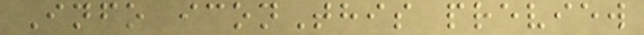Info iconThis preview
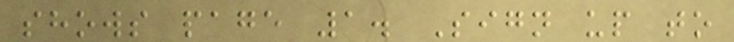shows page 1. Sign up to
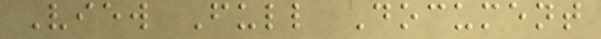View Full Document
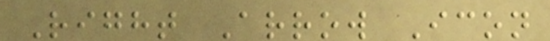Right Arrow Icon
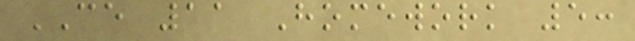CE 11 Homework 5:
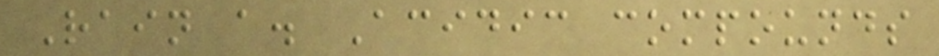Rain a. Acidic compounds
